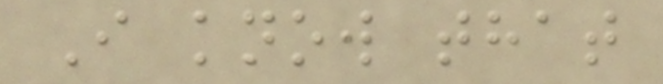I know that
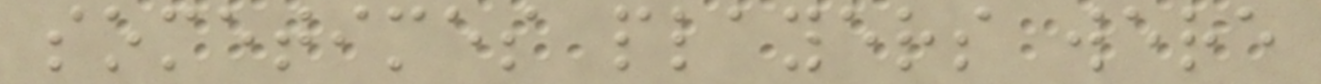sometimes players were
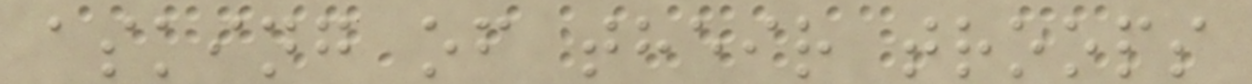asking of their troops
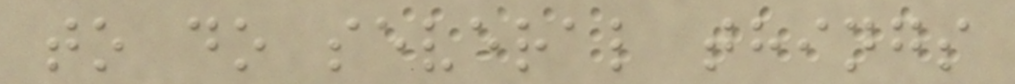to do several things
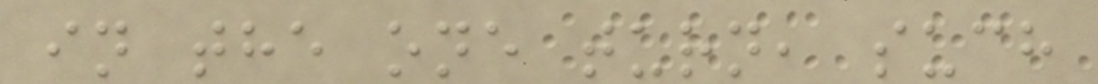in the one turn, such
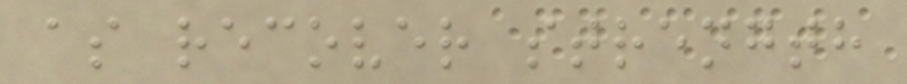as recover strength
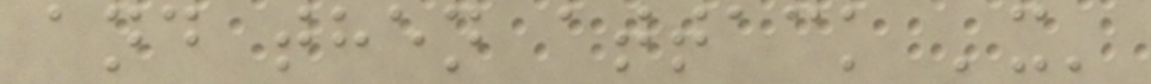and then attack 'x'
